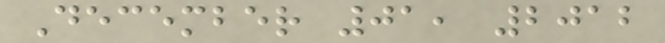December 01, 2012
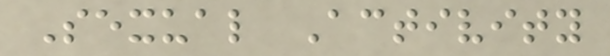Sexual Activity
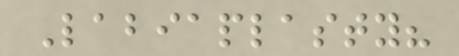Labiaplasty?
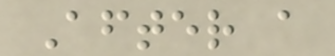After a
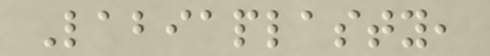Labiaplasty,
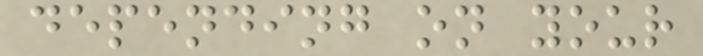depending on your
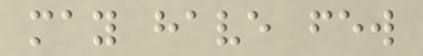may have few
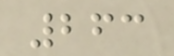263
